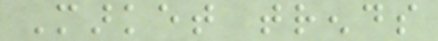Market trends
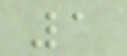1
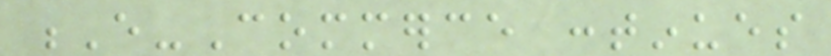E-Commerce continues
